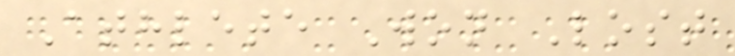Athlete Won Lost
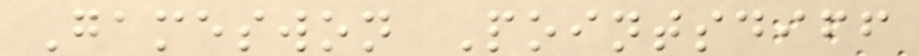Gameswon Pointsdiff
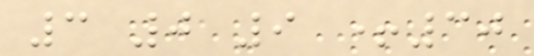3 0 9 +30
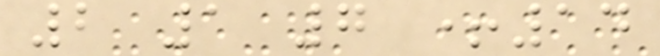2 1 7 +14
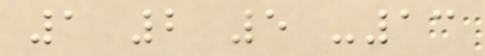1 2 5 -13
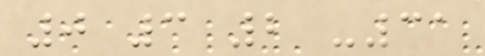0 3 2 -31
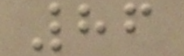86
